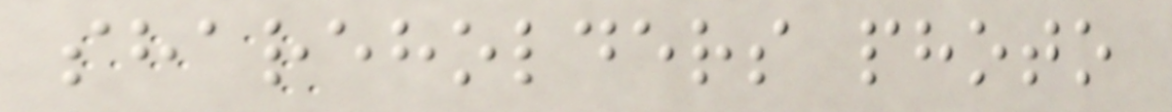shareholders photo
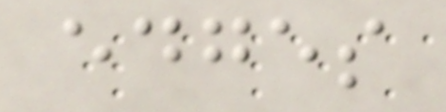edges
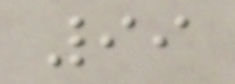99
